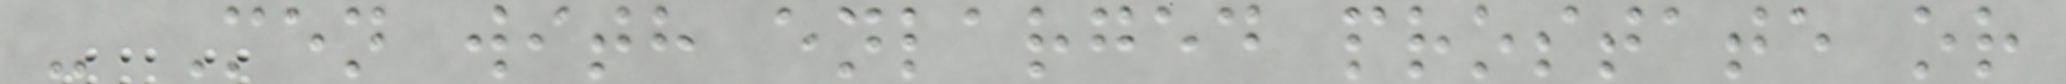- Men with enlarged prostate or
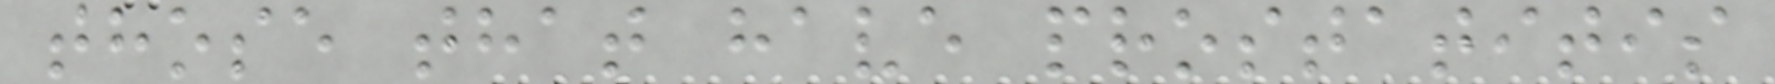those that have prostatitis
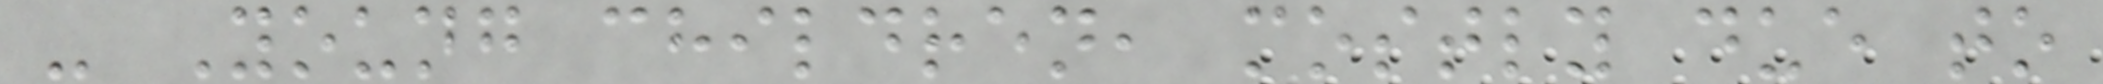- Young children, mostly due to
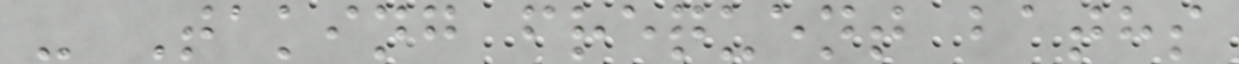- Taking frequent baths
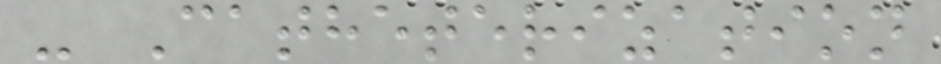- Catheterization
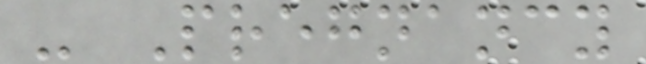- Pregnancy
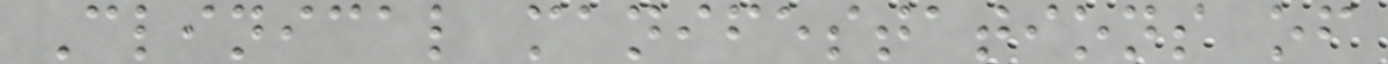Clinical manifestations of
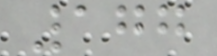177
